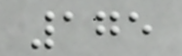175
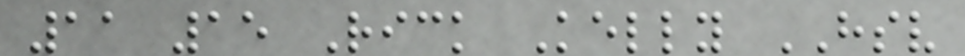11 15 Rick Kelly HSV
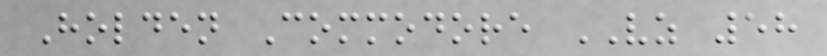Holden Commodore VZ 58
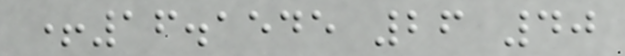+16.1545 26 40
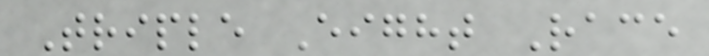Triple Eight Race
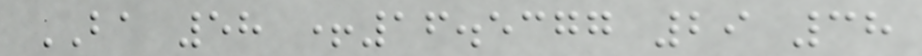BA 58 +16.5377 29 38
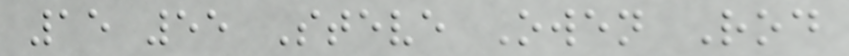15 55 Steve Owen Rod
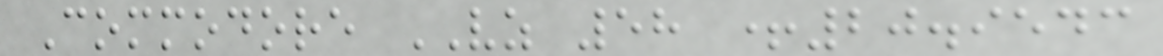Commodore VZ 58 +20.9543
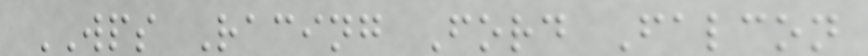WPS Racing Ford Falcon
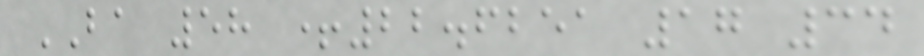BA 58 +22.6251 17 34
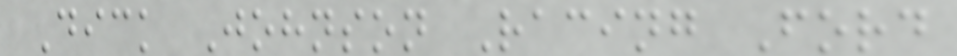Dick Johnson Racing Ford
